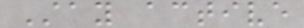Stay active
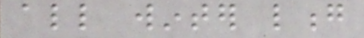all winter long
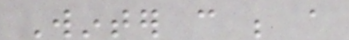Winter can be a
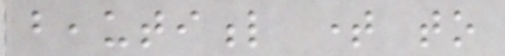beautiful time to
